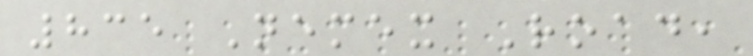835 Nemex Road,
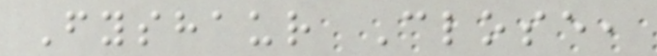Fyshaur Close,
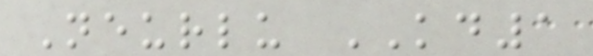Neurlu KD1
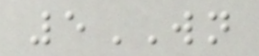5WN
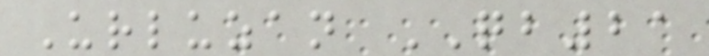Urluzan QB21
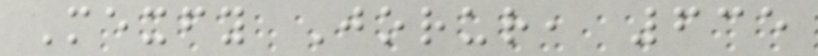Mexfy Jorur, 635
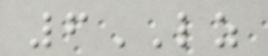6LZ
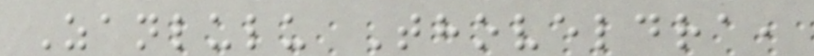Zanlulu Thoveldra,
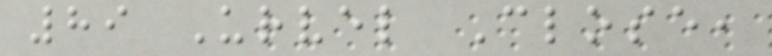89 Urvel Close,
